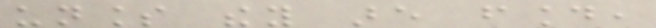unless they are found,
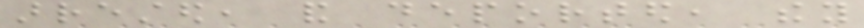arrested, and deported, they
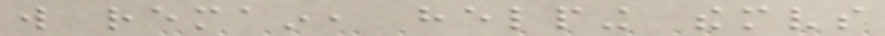will remain, helping themselves
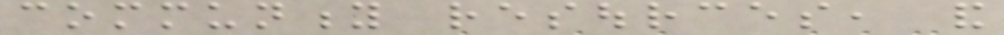community resources, and
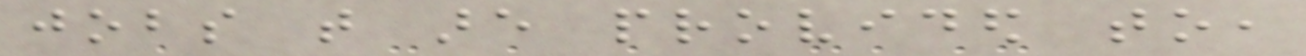jobs that are provided to,
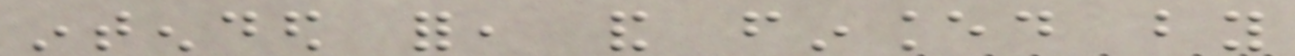intended for, and financed by
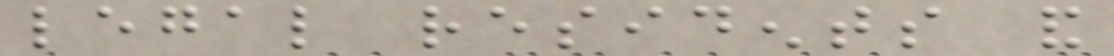legal residents and
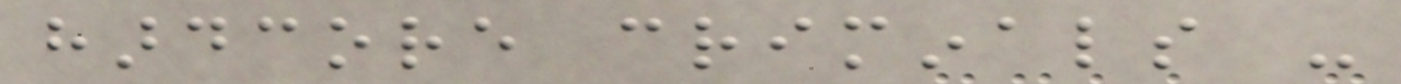hardcore criminals -
